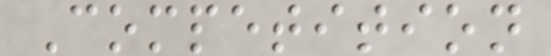Competition
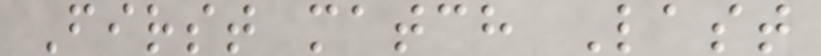First match Last
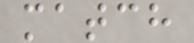match
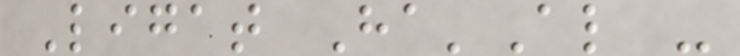Ligat Ha'Al -
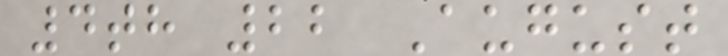4th 22 August
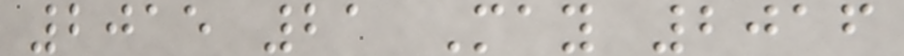2015 21 May 2016
